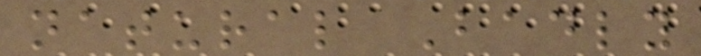natural Badly
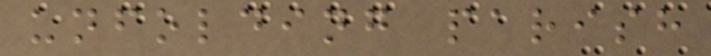unfolding parish
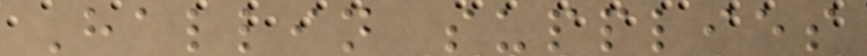Hallin supplies
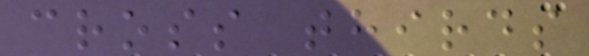cross thirds
